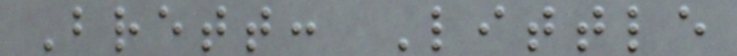Brett: Little
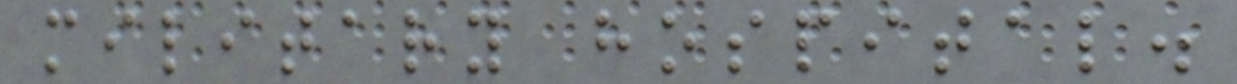military hospital.
